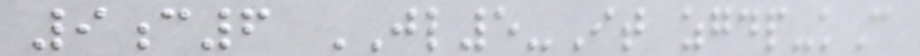9c6 JL5-It zgdp-kC
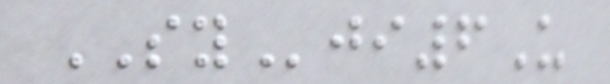SYji6U
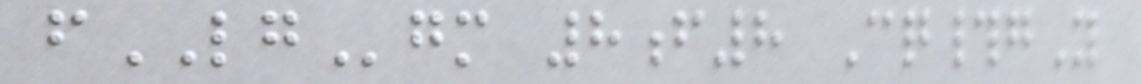fLGgm 8f8 Cq#gY
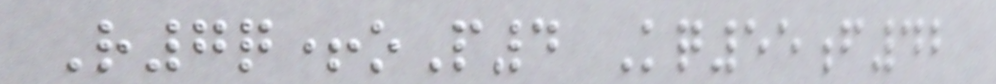R7q+oP4 Kq55f42
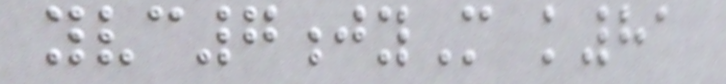yvc7jyM k81
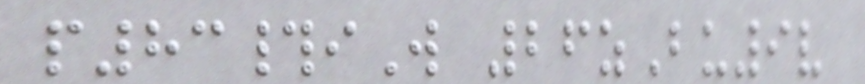p83#iW 26zBu9v
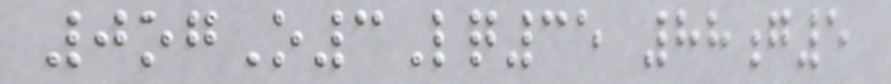0ogO3Lq35 88g5
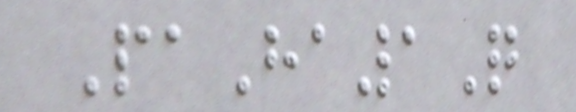PaHa1Q
